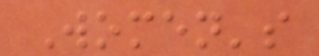Women's
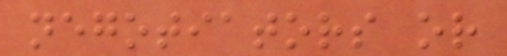negotiators or
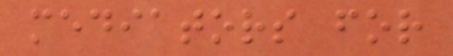mediators for
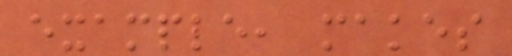example, makes
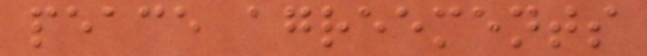peace agreements
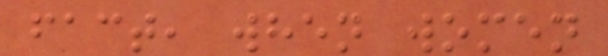fact, when women
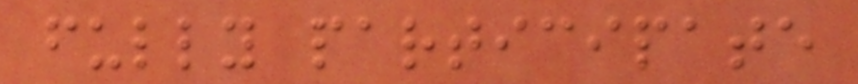fully participate
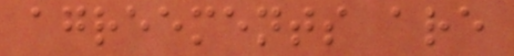agreements are
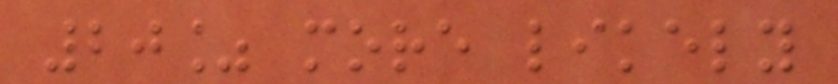20% more likely
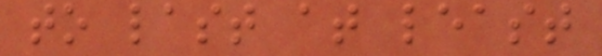to last at least
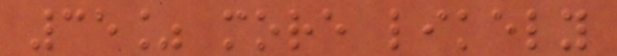35% more likely
